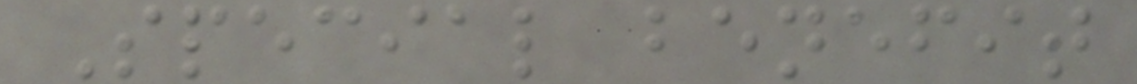Special benefit
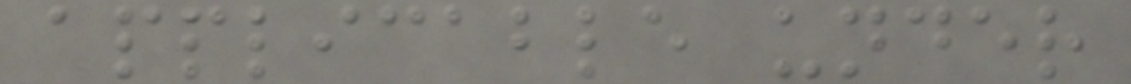applicable under
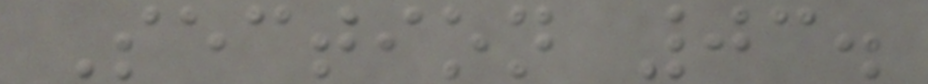Section 03.
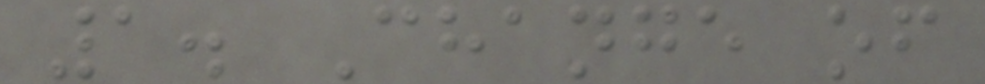1. Change of
